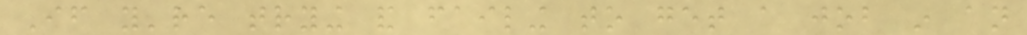If you're trying and failing to get a job in an
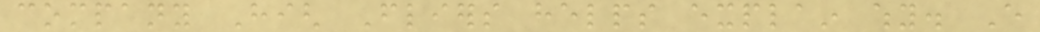company High Fliers helps explain why. Every
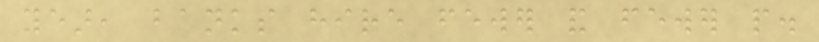year, banks hire fewer and fewer people.
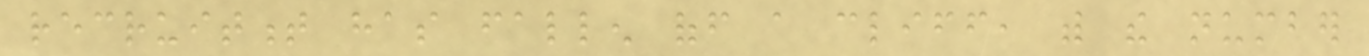recruitment has fallen off a cliff, with the number
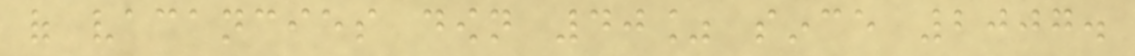of vacancies down 40% since 2007.
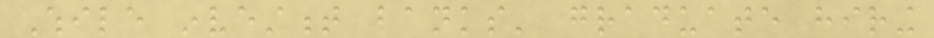While investment banks' graduate hiring
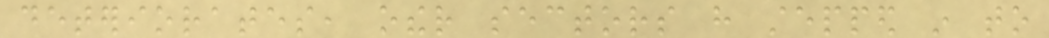deteriorates, other sectors have stepped in to
